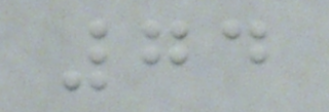74
